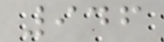946
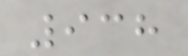938
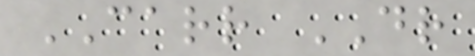CARR DR
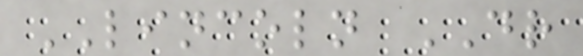LINCOLN DR
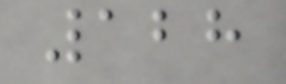128
